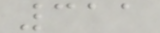311
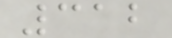312
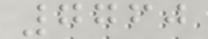7760
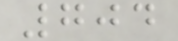704
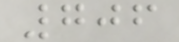706
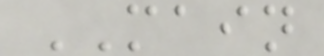MAIN
